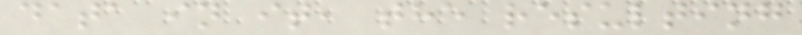data in it, the resulting
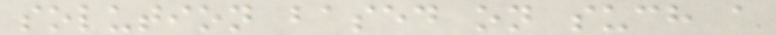solution based on such a
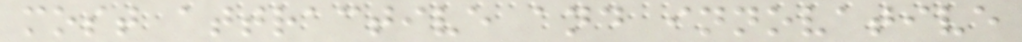most attractive and innovative
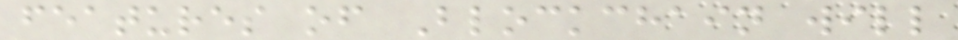features of Blockchain will
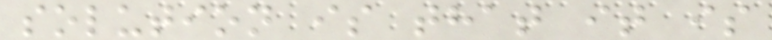solution is that it is
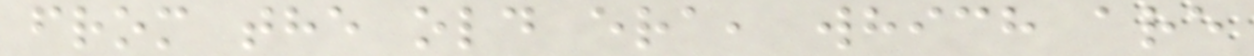from the old era, which are
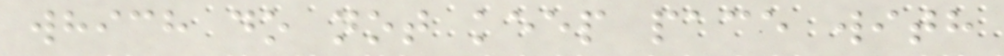which do not keep pace with
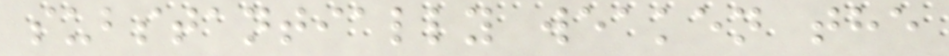substantially weaken the
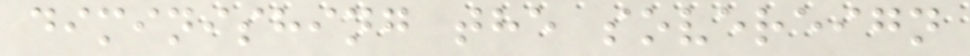diminishing the sovereign
